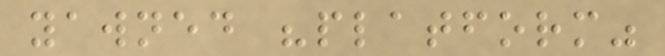yawned "platform"
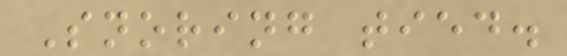Snoring tied.
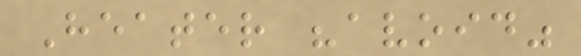Heater "avoid"
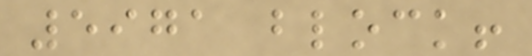5971 block!
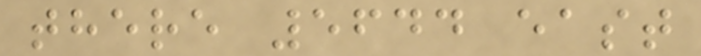there 5644 east
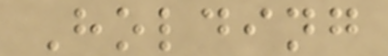Holding
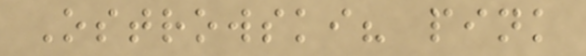Ostrowski? pink
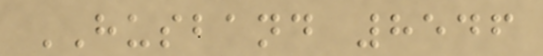HUSBAND 8546
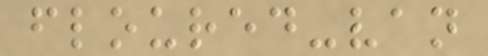floured-van
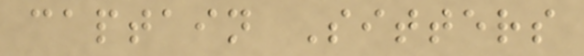captain Sitters
